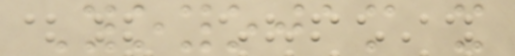Yoyojam x
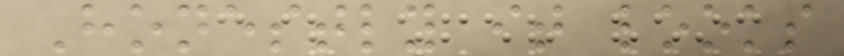Honestly it looks
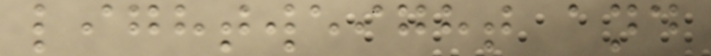lightweight and
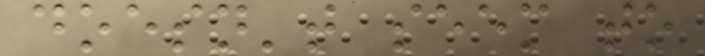doesn't seem to
